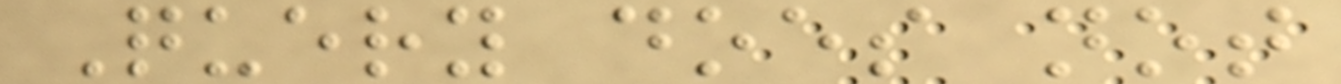Query does not
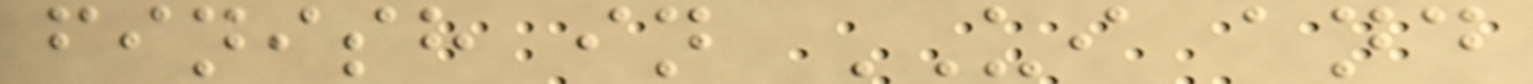finish in UI and
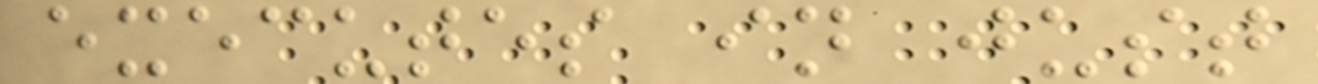executes in just
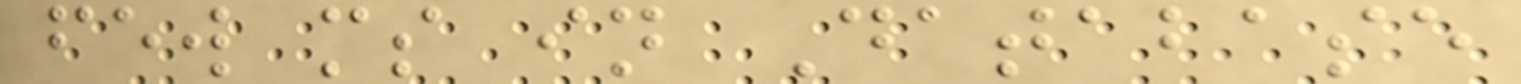few ms in Database
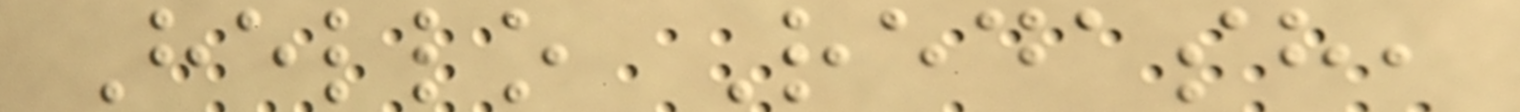Hello Redash,
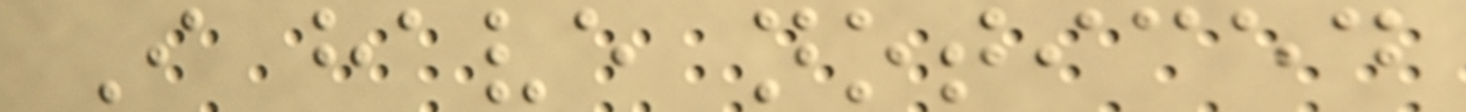I have noticed
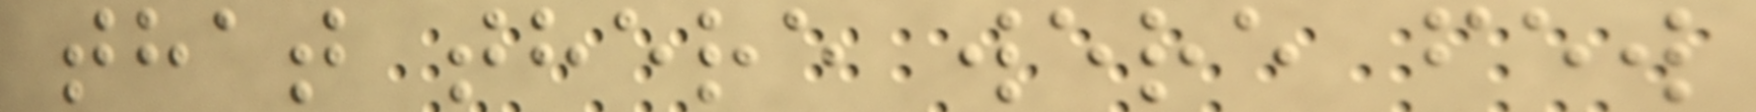that there were few
